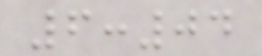6:04
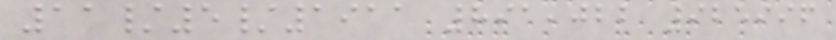11/5/1911 891,022 925996
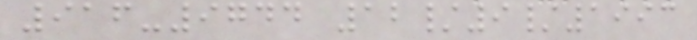916-9744 12/9/1993
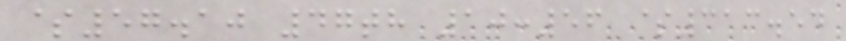$57.10 47th 10:56 $313.54
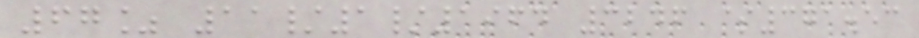67% 11/1/1964 3246 $371.53
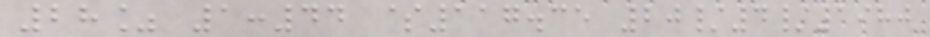28% 1:44 $117.35 20/4/1980
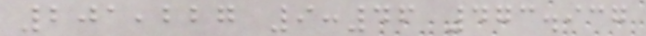201,227 9:46 473.937
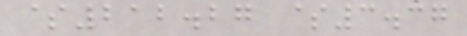$212.27 $3.37
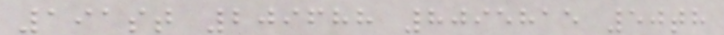191st 209688 8095815 50th
